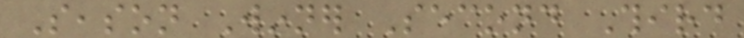Season Winner Second Third
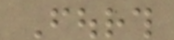Fourth
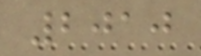2010
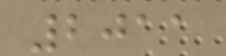2011
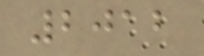2012
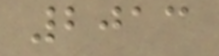2013
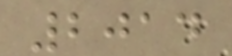2014
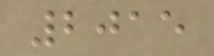2015
